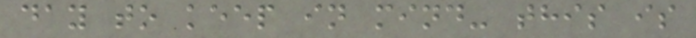day to keep in mind- this is
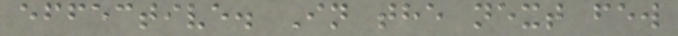effective. In the next few
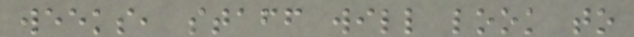weeks, staff will look to
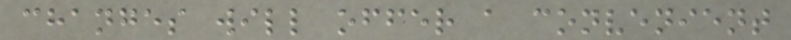changes will offer a convenient
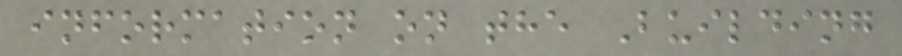information on the Building
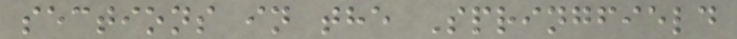sections in the Springfield
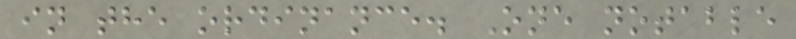in the ordinance. One notable
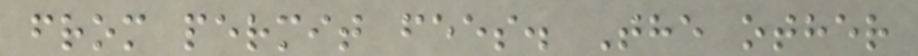from permit fees. The other
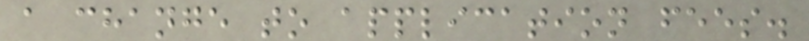a change to application fees.
